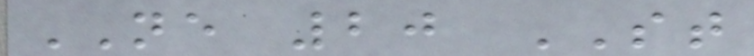NE 20 ST
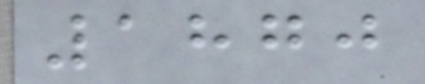1870
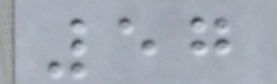57
